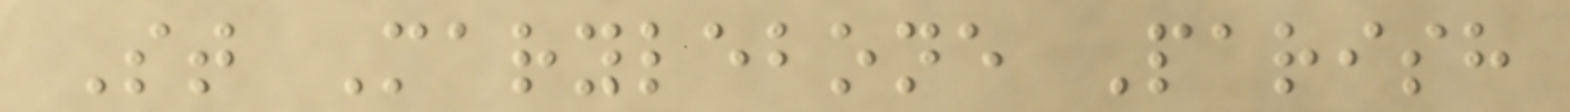St Marylebone Parish
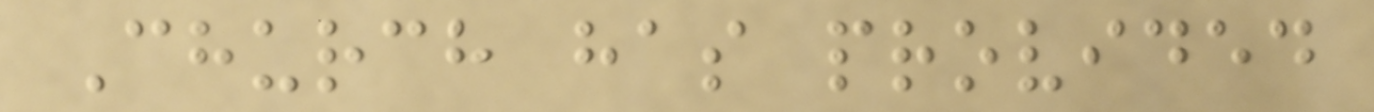Church has provided
